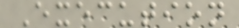Execution
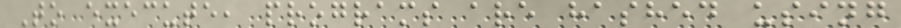To execute, programs are hashed using
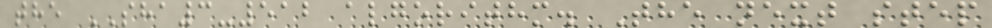the SHA3-512 algorithm. The next step
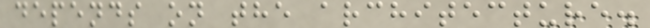depends on the architecture.
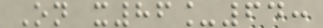On x86_64:
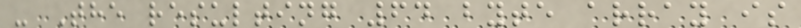- The resulting 64 byte array is
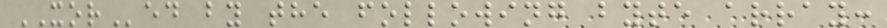XORed by the following byte array:
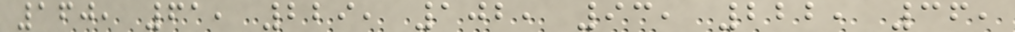160, 61, 229, 102, 93, 222, 36,
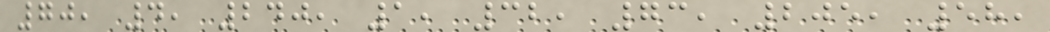70, 4, 240, 1, 32, 73, 205, 58,
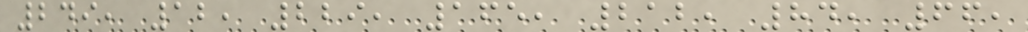249, 12, 229, 165, 212, 84, 66,
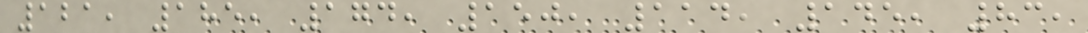121, 185, 174, 150, 114, 145, 83,
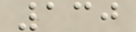130
